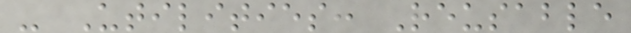- Utilities: Reusable
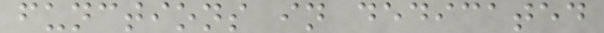functions in dedicated
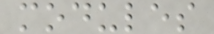modules
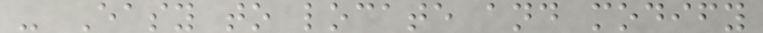- Easy to locate and modify
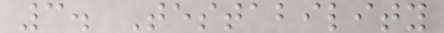3. Testability
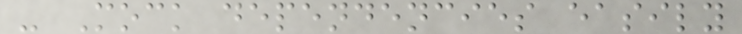- Mock dependencies easily
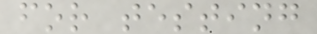for testing
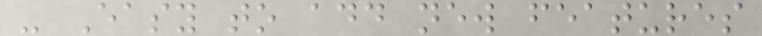- Easy to add new features
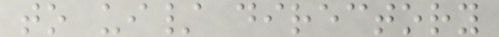to ui/ directory
